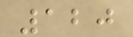120
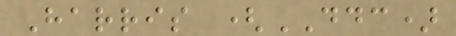Harris (DDC)
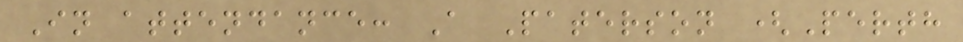In attendance: A Paterson (Perth
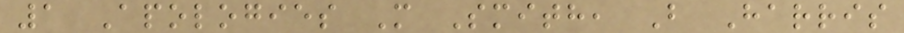1 Apologies M Smith, B Harris
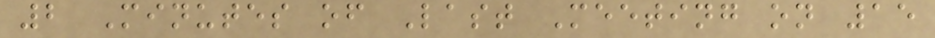2 Minutes of Last Meeting on 15
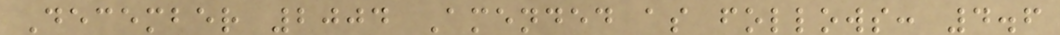December 2004 Amended as follows: 4.6
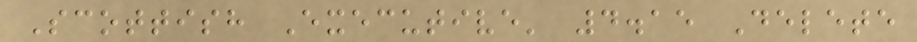Scottish Executive' 4.15 Delete
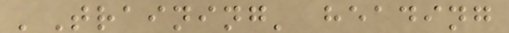'Training' heading
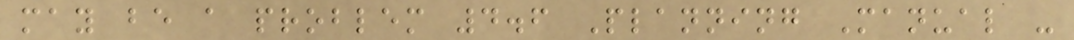may be a problem 4.6 Planning Manual -
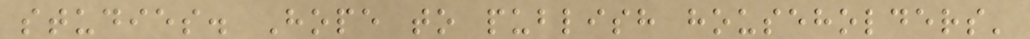studies. Hope to publish householders'
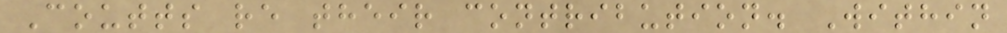Coutts re their contribution. Within
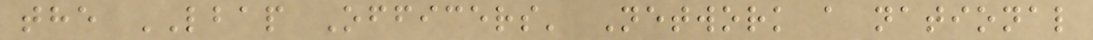the LBAP Officers' Network a national
